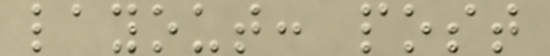layout: post
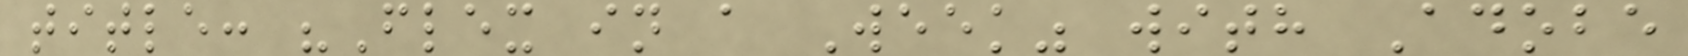title: "Flex in a Week" with Adobe
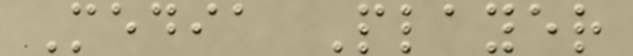Media Player
